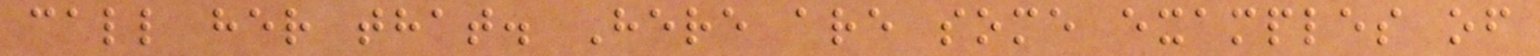call her that. Here are some examples of
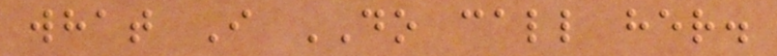what I DO call her.
